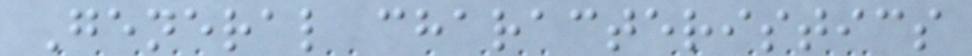General characteristics
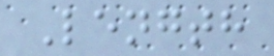Length
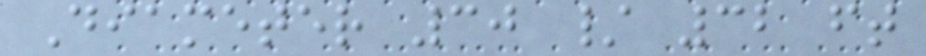Diameter 30 / 32 ft
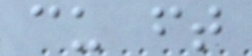cu ft
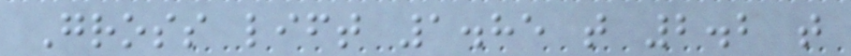Gross lift 1.85 t 2.2 t
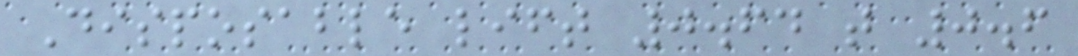Disposable lift 0.64 t 0.6
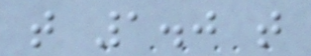t 1.0 t
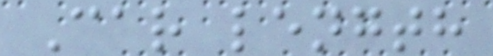Car length
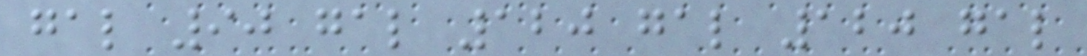gal 90 gal 120 gal 120 gal
